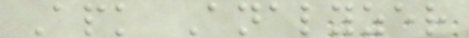Apk Analyzer
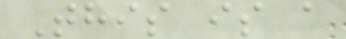This is a
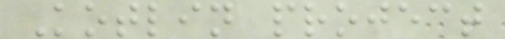Kotlin project
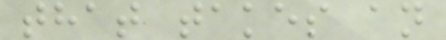that takes an
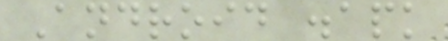Android .apk
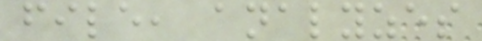file, analyzes
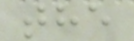the
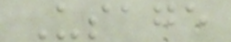Usage
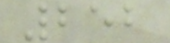252
